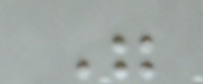"
